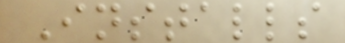Installs
